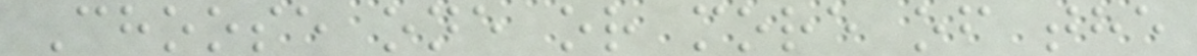Choose one or more of the
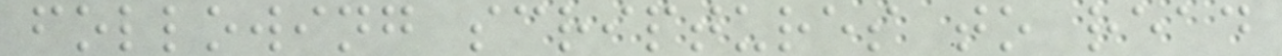following scriptures to read
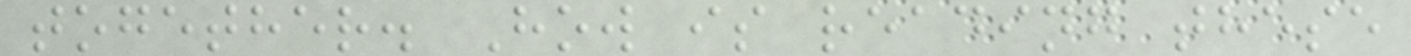together. How is reading these
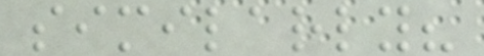similarly?
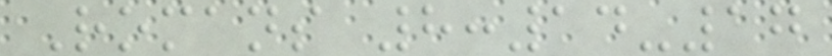Romans 8:14-17
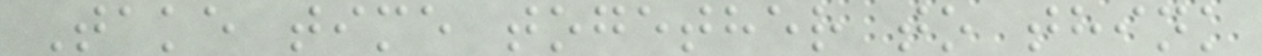Take time together to think
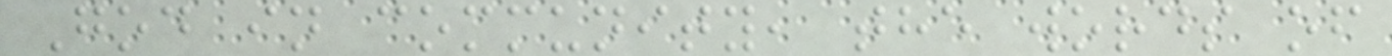God in community, the words of
